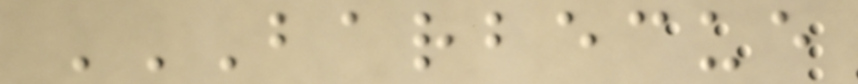BARBECUE
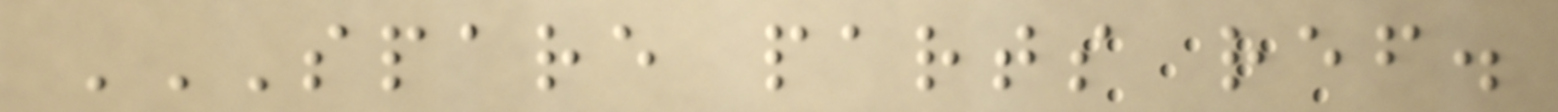SPARE PARTS REF.
